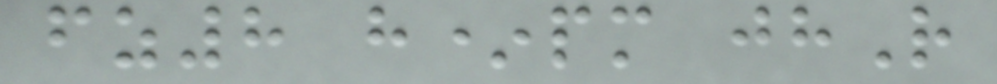fz8 h*pm jhR
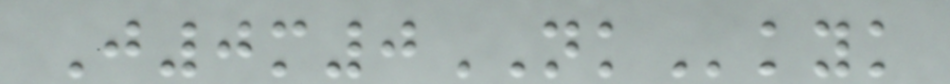J0m0NKkyk
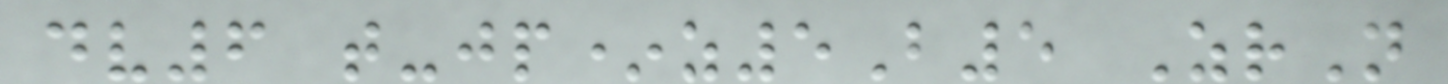dv6 t-jp*z5B5 ZrN
